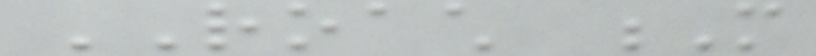ROACH M
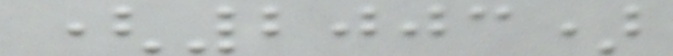(2003)
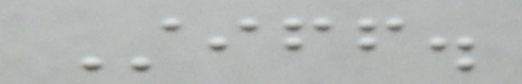Stiff.
